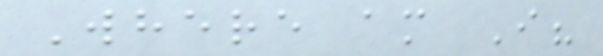Where am I?
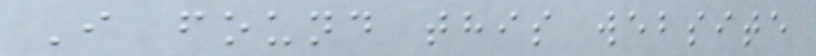I found this website
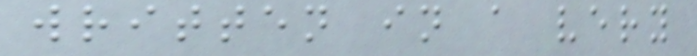written in a very
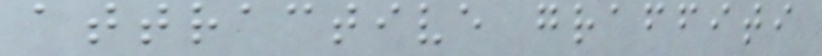attractive graffiti
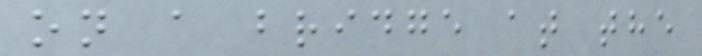on a bridge at the
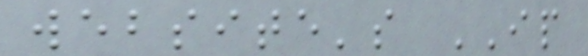website's IP
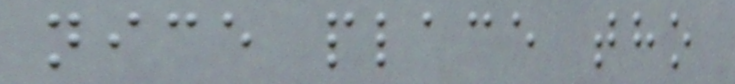nice place tho
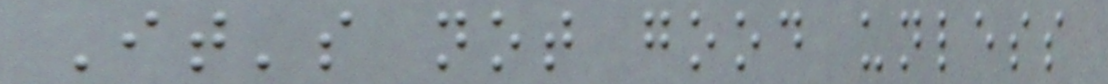It's not good unless
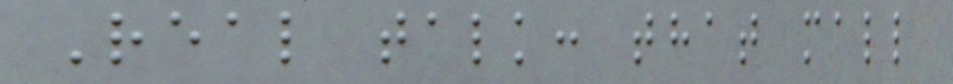Real talk: that mall
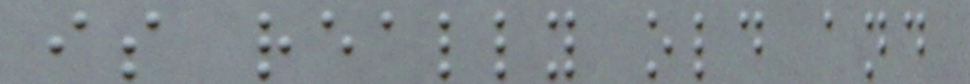is really old and
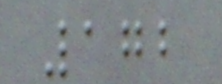172
